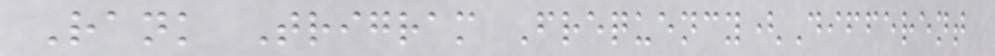Rank Trigram Frequency(Different
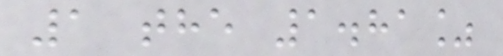1 the 1.81%
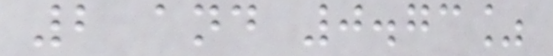2 and 0.73%
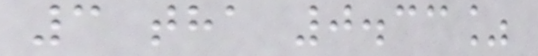3 tha 0.33%
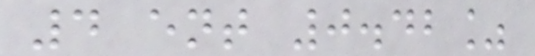4 ent 0.42%
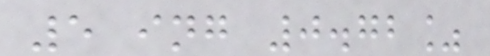5 ing 0.72%
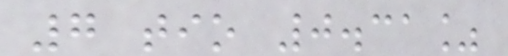7 tio 0.31%
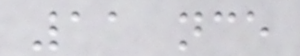11 nce
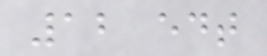12 edt
